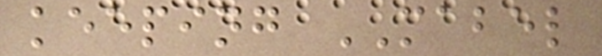keeping MABEL
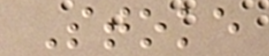Stoke
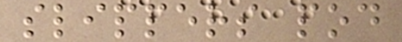slippers pod
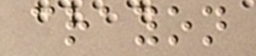crayon
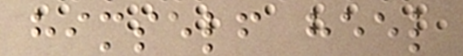himself heel
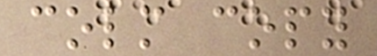colm copy
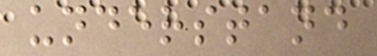understand
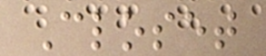Closet
